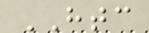HTC
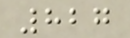827
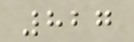827
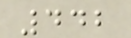442
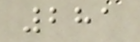281
